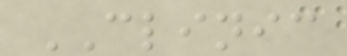CLINIC
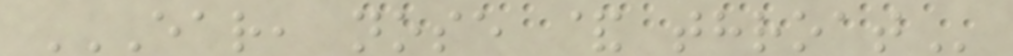EAR, NOSE & THROAT
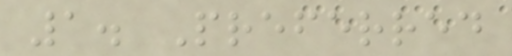1. Preferred
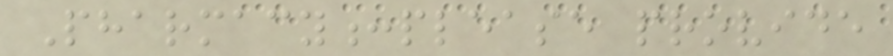Pharmacy:please provide
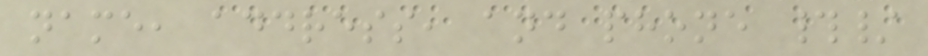name, address, and phone #/
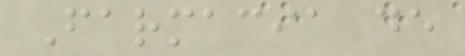Farmacia de
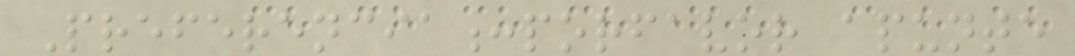Preferencia:porfavor apunte
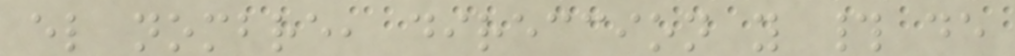el nombre, direccion y # de
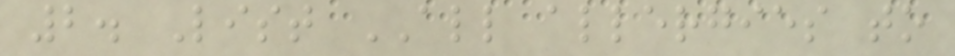2. List ALL allergies to
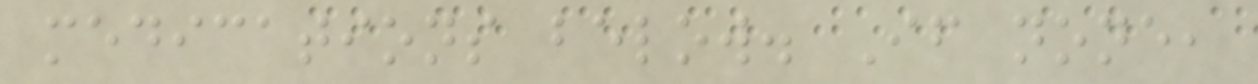medications below. If none,
